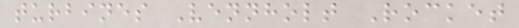turbines Vennholt Rocket
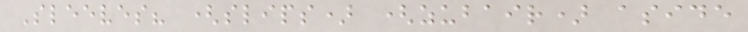Sleeves? (slips) (zubair) aside
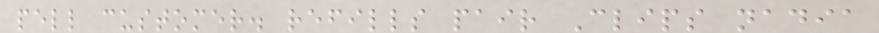pell customer. refills pair Clips nadia
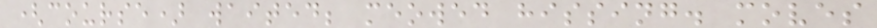(course) waited; meowed hissing. moves
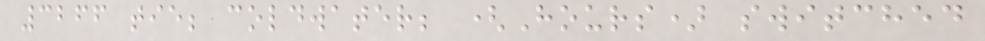3266 tie; coldwater; (Hours) switched
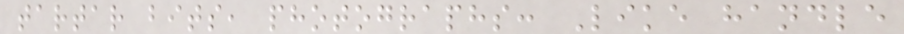tartar bits, photographs: Like handle
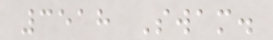3518 Swam.
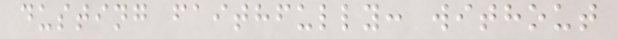dusting faithfully: without
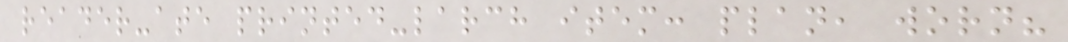reader-ate printed-larch item: plan, worn?
